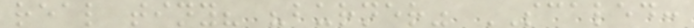real tiny? "burner" SCALED:
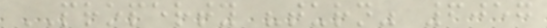PROPERTY "turn" 6057
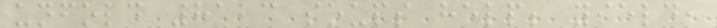unfold 8123 soups help; yield,
